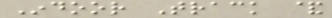Indoor Track &
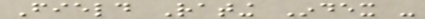Field Rating Index -
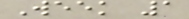Week 1
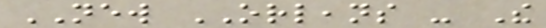NEW ORLEANS - The
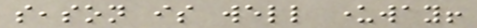season is well underway!
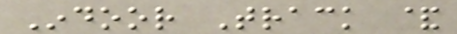Indoor Track &
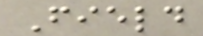Field
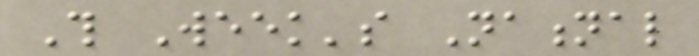This Week's National
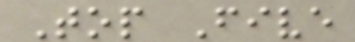Top Five
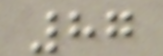87
